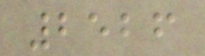2526
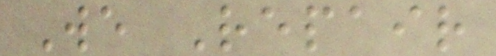We Repair
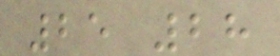25 28
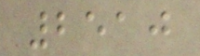2510
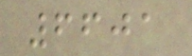6601
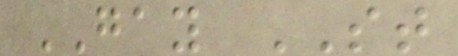GAY ST
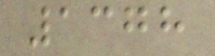1378
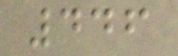446
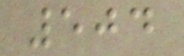504
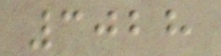3028
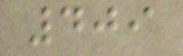409
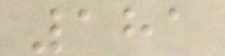181
